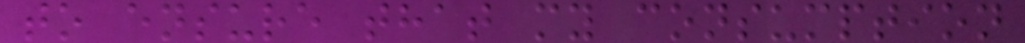to ensure that my consumption
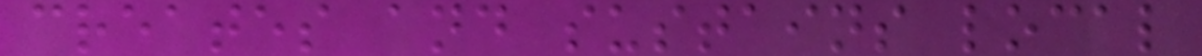creates and sustains local
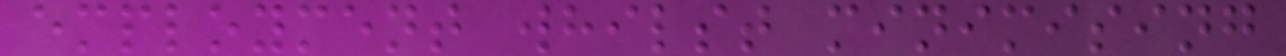employment whilst minimising
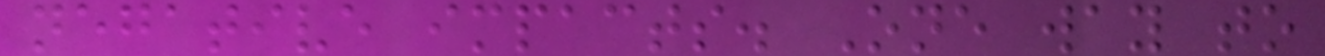negative impacts. One way to
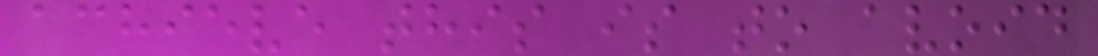achieve this is to avoid
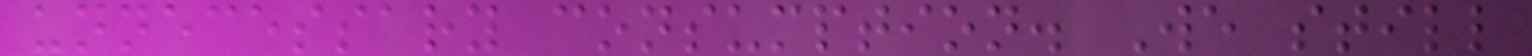unnecessary consumption. We still
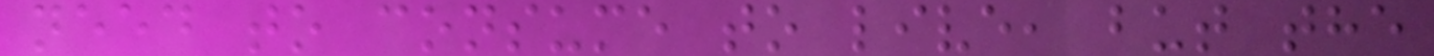need to consume to live, but the
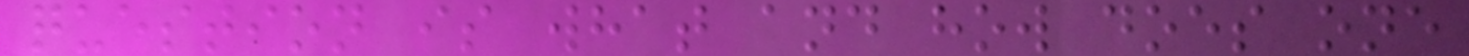question is what and how does one
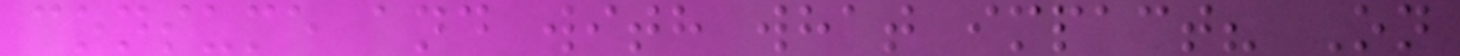consume and with what impact? On
